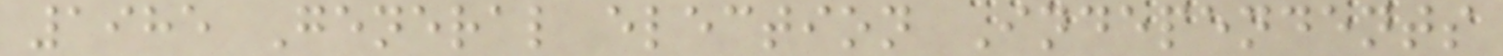1985 General election Independents
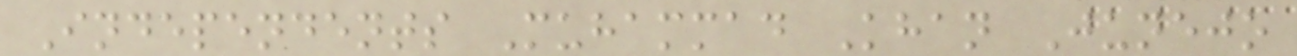Independents Muhammad Khan Junejo
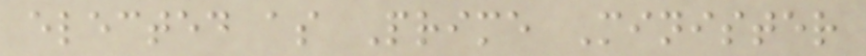elected as Prime Minister
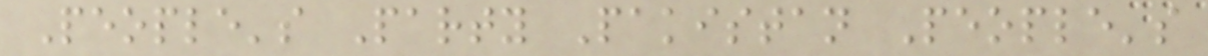People's Party Pakistan People's
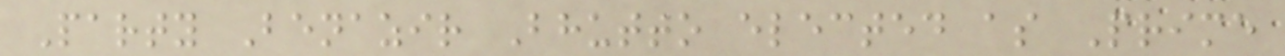Party Benazir Bhutto elected as Prime
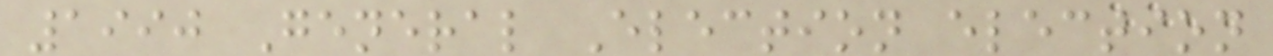1990 General Election election
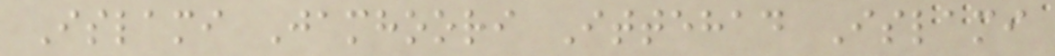Islami Jamhoori Ittehad Islami
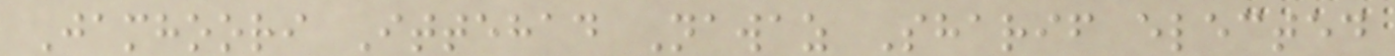Jamhoori Ittehad Nawaz Sharif elected
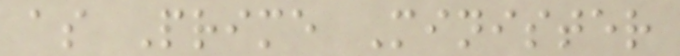as Prime Minister
